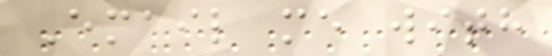Email me with
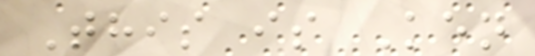This is Ken
